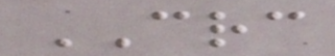CRC
